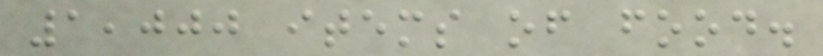1,000 items of food.
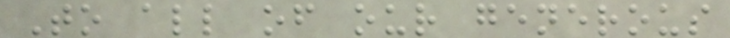To all of our generous
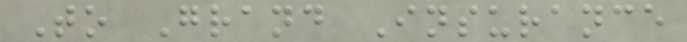To Grand Insurance
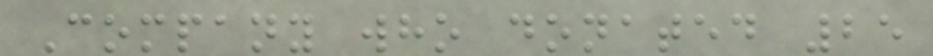Company who donated 25
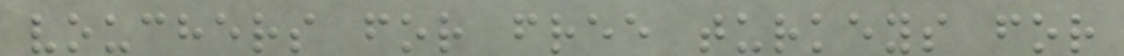vouchers for free turkeys for
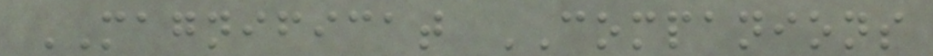MAGNIFICAT COMPANIONS
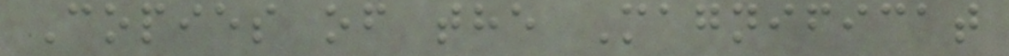Copies of the Magnificat
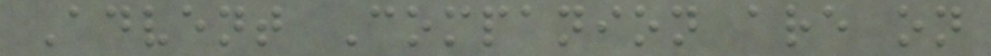Advent Companion are on
